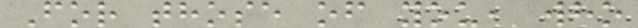For those of you, who
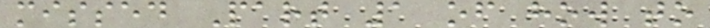missed Part 1 of how to
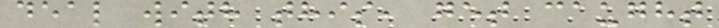deal with this, get caught
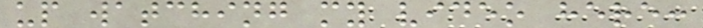up watching my video here:
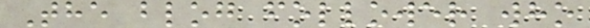The blog follower who
